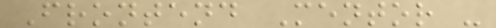Frontend Mentor -
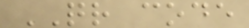QR code
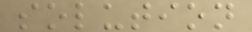solution
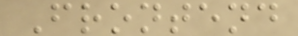Frontend
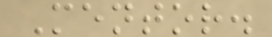Mentor.
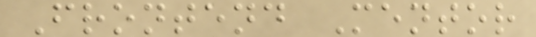Frontend Mentor
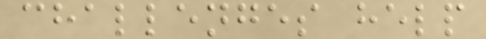challenges help
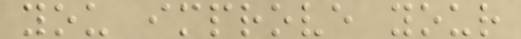you improve your
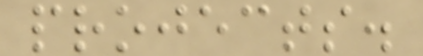projects.
